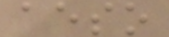aeso
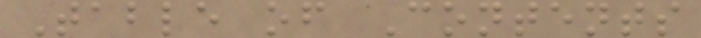Table of Contents
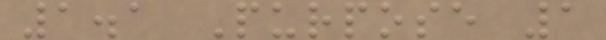1.1 Purpose 1
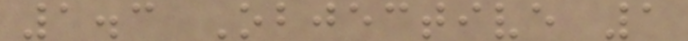1.3 Objective 1
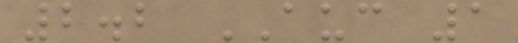2.2 AUC 1
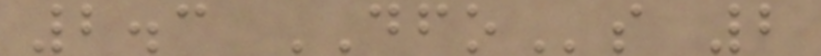2.3 DFOs 2
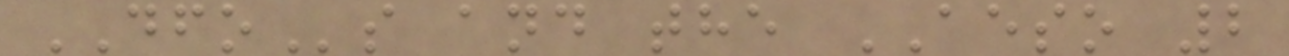DFOs and the AESO 2
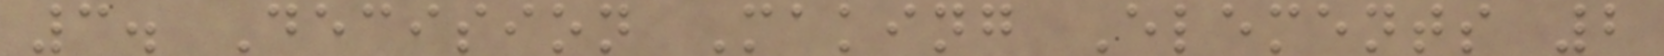3. Decision Making Elements 2
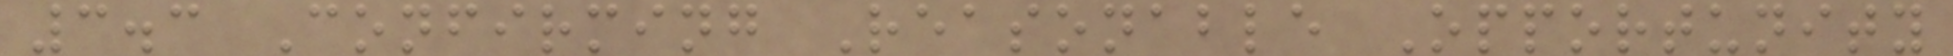3.3 Confirming Reasonable Opportunity
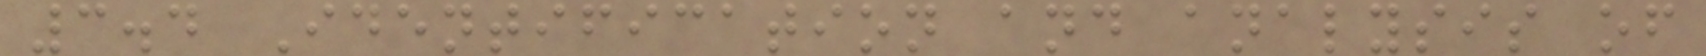3.4 Identification and analysis of
